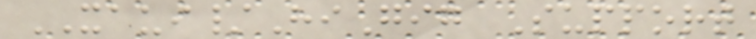XAUI/HiGig Support
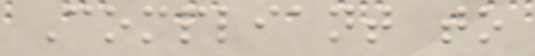Compliant to
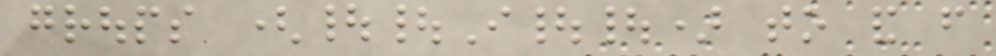groups (||I||) to and from
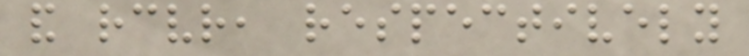and receiver, respectively
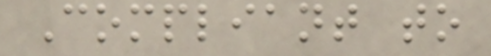Compliant to
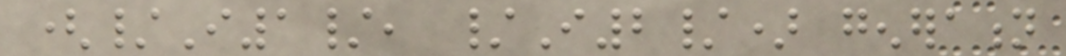(/I1/, /I2/) generation
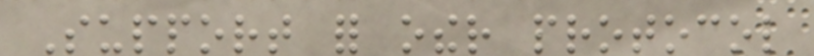Support for other protocol
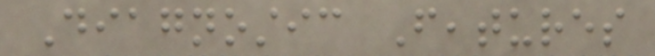Diagnostic Features
